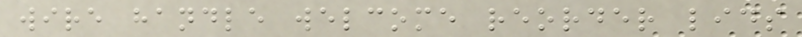wire handle welcome reorder lids
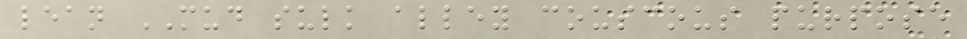lean MUD sulk alley couscous purpose
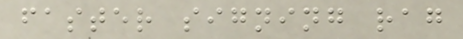faster signing rag
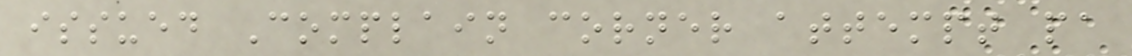issued Complain corner attempt pa
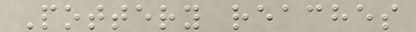Pottery reaches
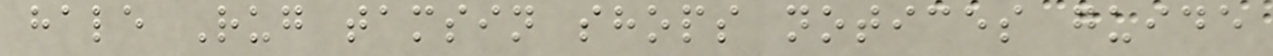hale Rug tamsin shops notices guide
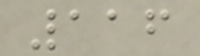116
